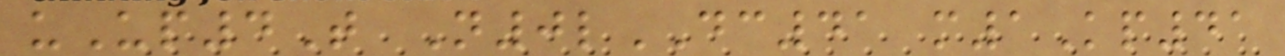uUp4T N0lDC41 m1Kp41
